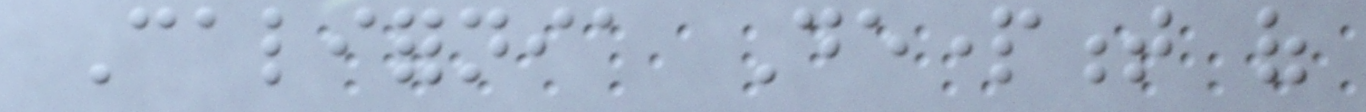California Department of
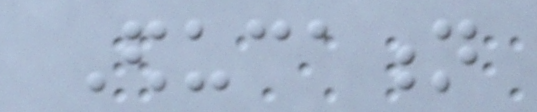Education
